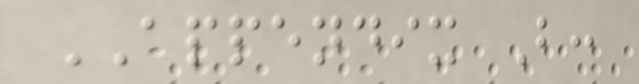APPENDIX B:
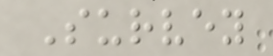Survey
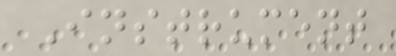Instrument
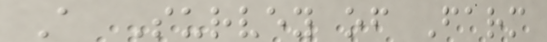A Survey of Farm
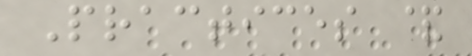Practices &
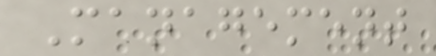Management
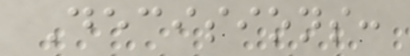Decisions:
